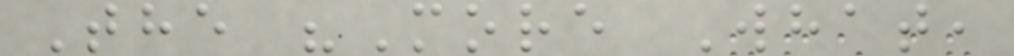The "More What,
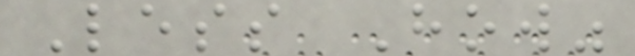Less How"
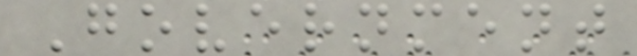Government
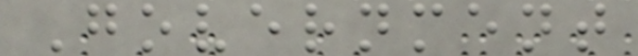Government
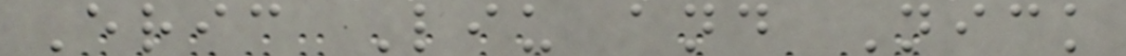Eric Liu and Nick
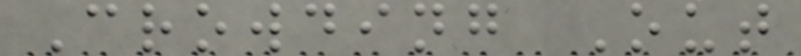Crowding Out
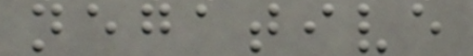negative
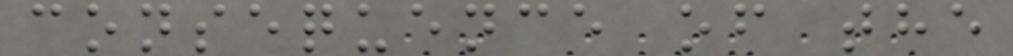consequence of the
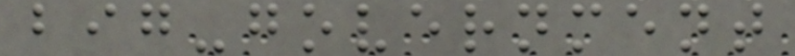big-government
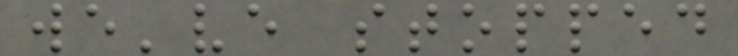we've stopped
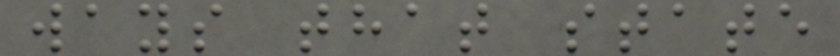ways that state
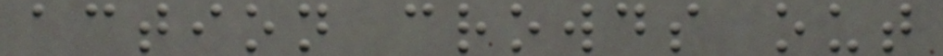action crowds out
